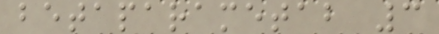betaparametab 3
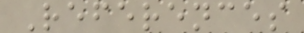References
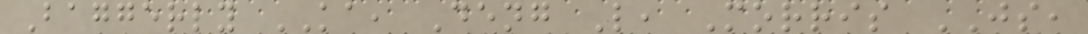Baggerly KA, Deng L, Morris JS,
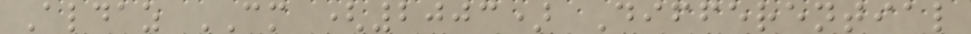Aldaz CM (2003) Differential
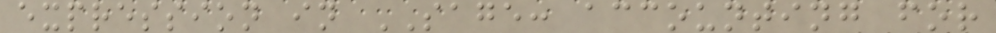expression in SAGE: accounting for
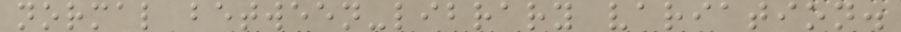normal between-library variation.
